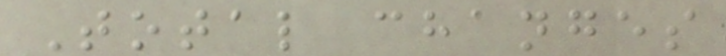Total changes
